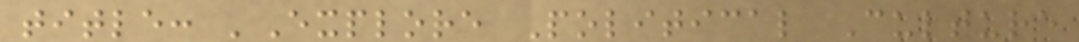title: 'Explore Political Culture
